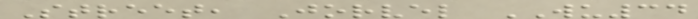Street, Jorvel WU34
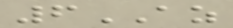6AZ
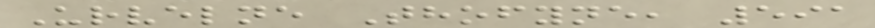Urvelne Thofyne, 591
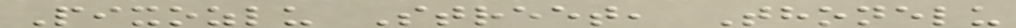Pixozlu Street, Thonelu
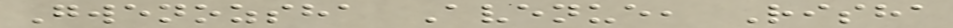Gwenozsha Avenue, Risha
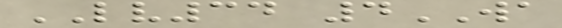LV34 4WA
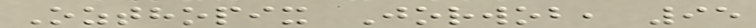Ozthopix Jorwob, 95
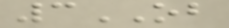3OB
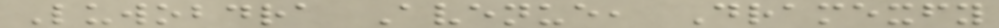Luwobdra Avenue, Dramexfy
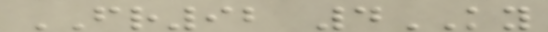FR92 4KY
